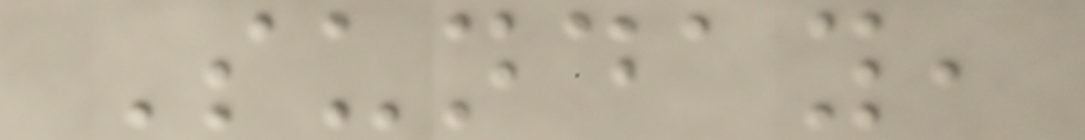Sunday,
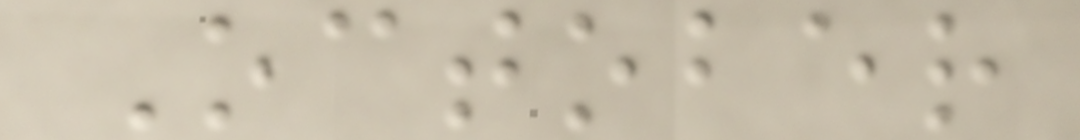October
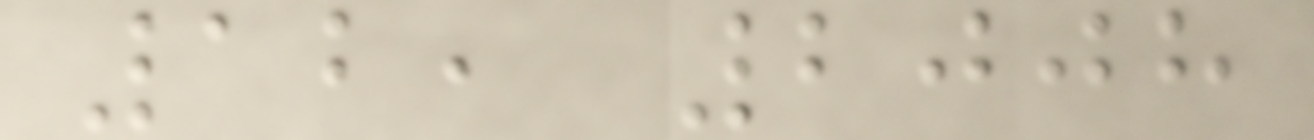12, 2008
